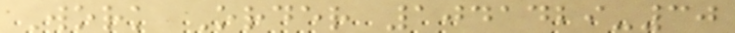Work Order 1041429-30
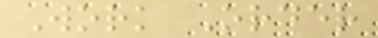Work Order
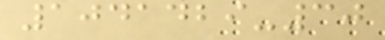1041429-30
